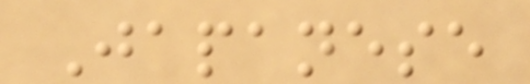Japanese
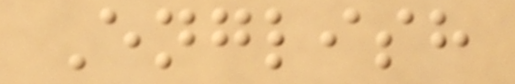English
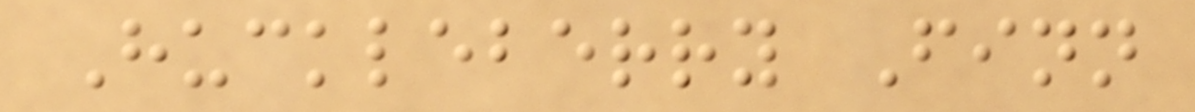Huckleberry Finn
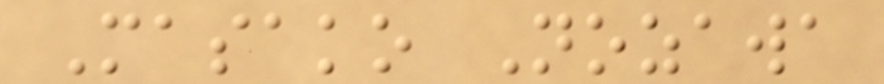Masako Nozawa
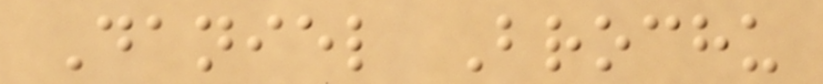Daniel Brochu
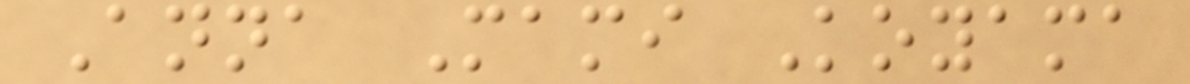Anna Mami Koyama
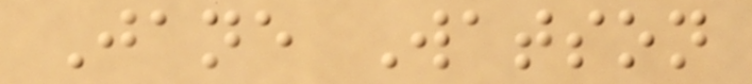Jane Watson
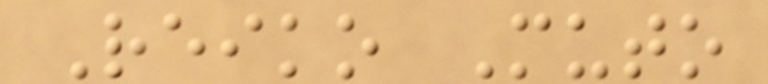Reiko Muto
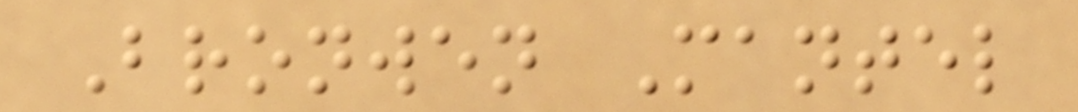Bronwen Mantel
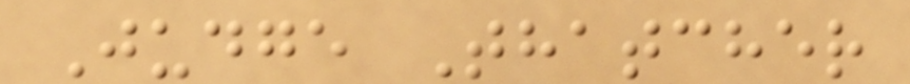Judge Thatcher
